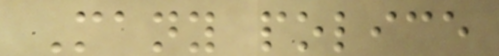Many police
